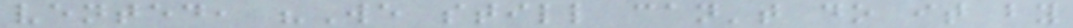vented, "We still can't do it by
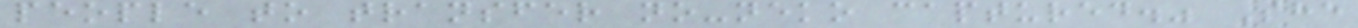people to transfer no-neko captured." She
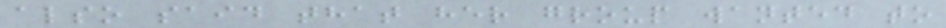also said that her group wanted to
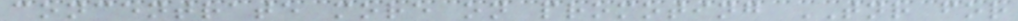concentrate more on promoting TNR for
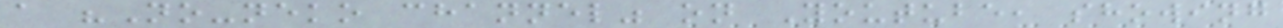a "No-neko channel" on Youtube, showing
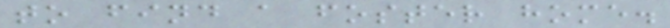to find a foster home.
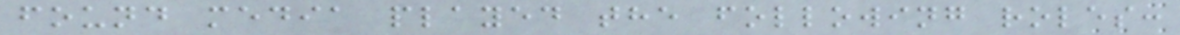found media played the following roles:
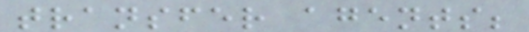transfer agents;
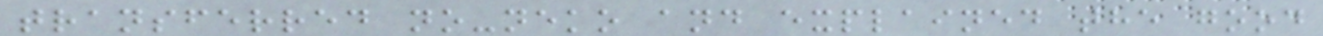transferred no-neko and explained the good
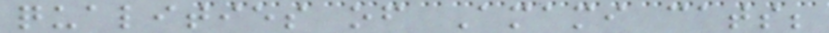qualities of Amami cats;
